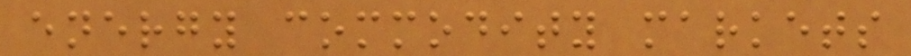energy commodity markets
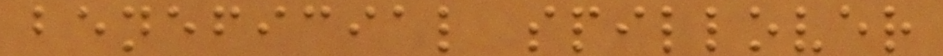beneficial spillover
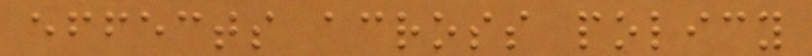effects across policy
